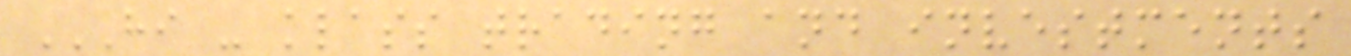HI - KLASS TRADING AND INVESTMENTS
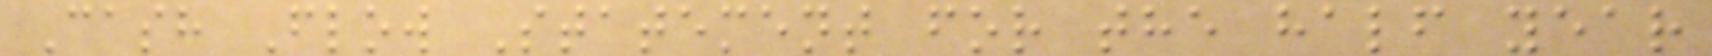Cash Flow Statement for the half year
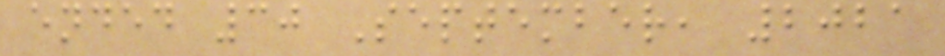ended 30 September, 2021
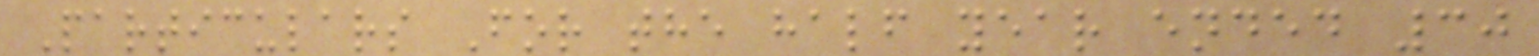Particulars For the half year ended 30
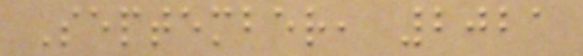September, 2021
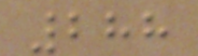288
